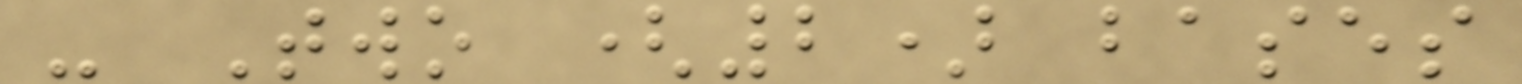- Two (2) bases
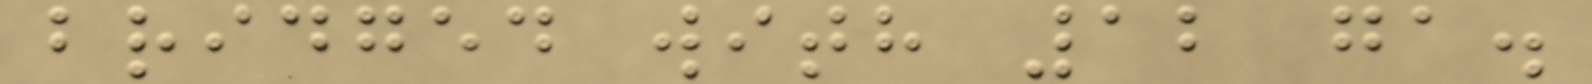bridged with 12 ga.
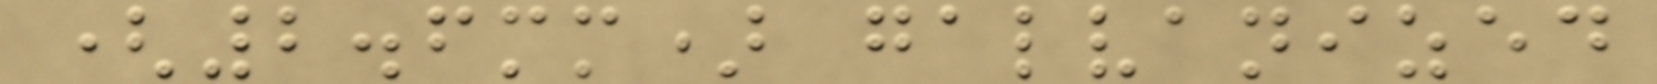(2.6mm) galvanized
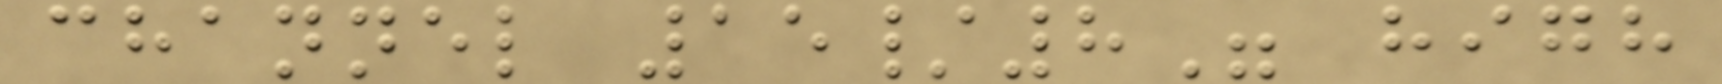channel 15/8" high
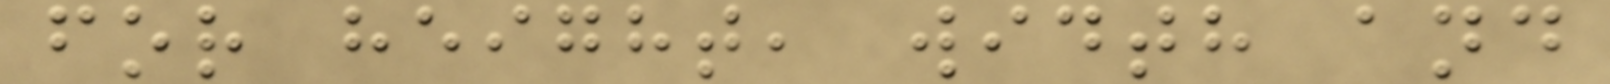for height, width and
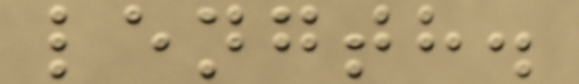length.
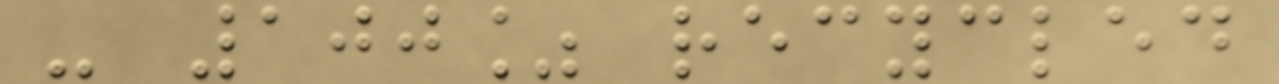- 100% recycled
